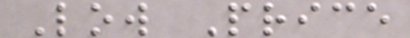Low Price
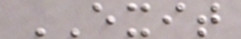EXIT
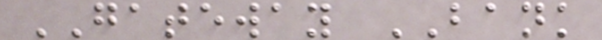GATEWAY BANK
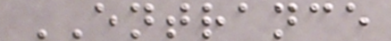ENTRANCE
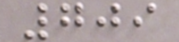709
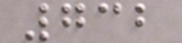732
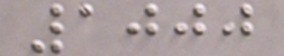1000
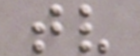tv
